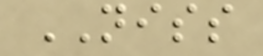NISS
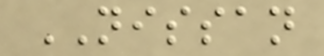NISSAN
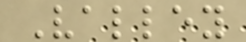Valley
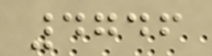4746
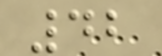42
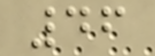46
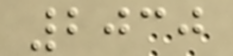2030
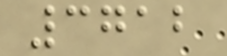3712
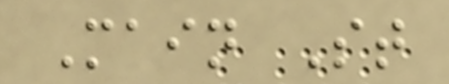Main St
